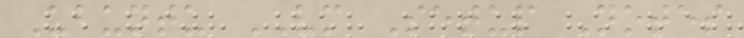Ubuntu VM Setup Notes
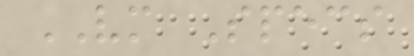VM Specs
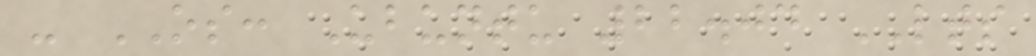- OS: Ubuntu 22.04 LTS
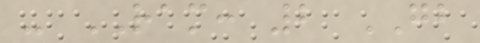- RAM: 2 GB
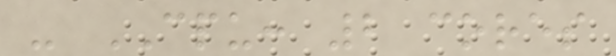- CPU: 2 cores
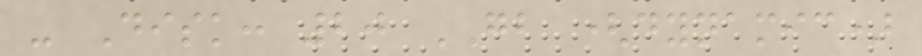- Disk: 20 GB (dynamic)
